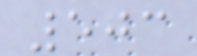503
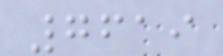7619
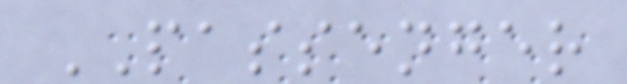PASSENGER
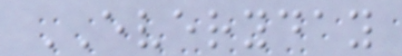EVERYDAY
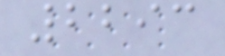2293
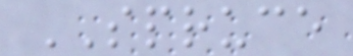SPRUCE
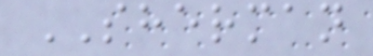SHERMAN
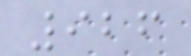926
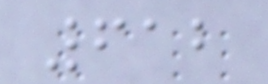612
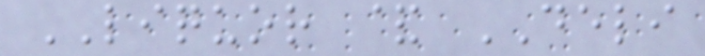LIQUOR & DELI
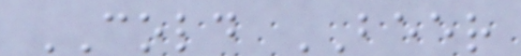COLD BEER
